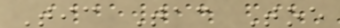Tic Tac Toe
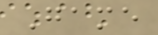Game
